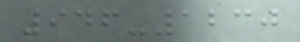946-1230
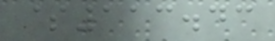$113.43
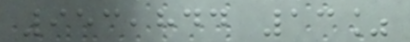953,844 13%
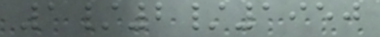1/2/1950
